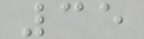35
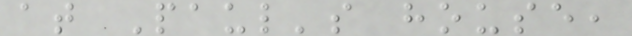at Paul's house,
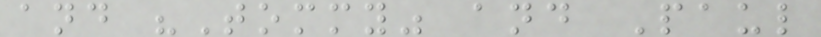and "Tommy" and Paul
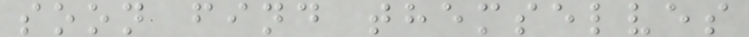soon find themselves
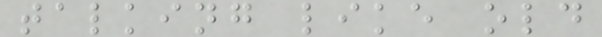talking like old
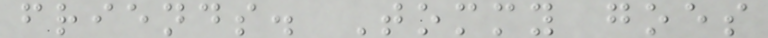friends. Tommy goes
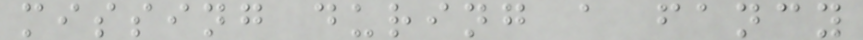missing during a fancy
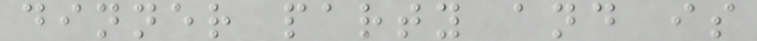dinner party and is
